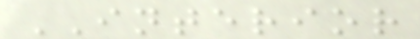INTERIOR
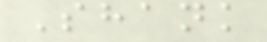Shank
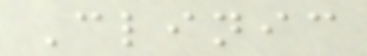Clinic
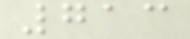713
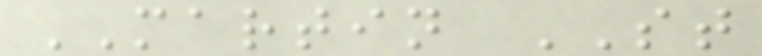MARTIN ST
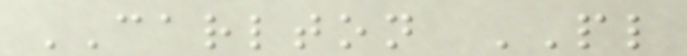CARLTON PL
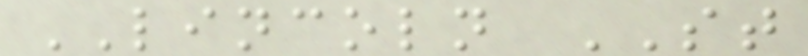LINCOLN ST
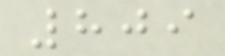809
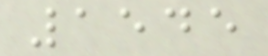1545
